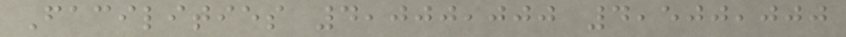Facilities 4,000,000 4,500,000
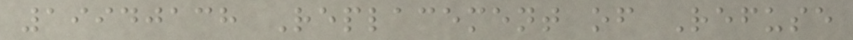19940138 Replacement of Refuse
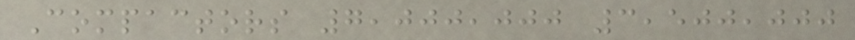Compactors 7,000,000 3,500,000
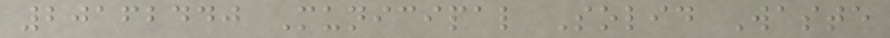20162440 Municipal Solid Waste
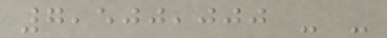7,500,000 - -
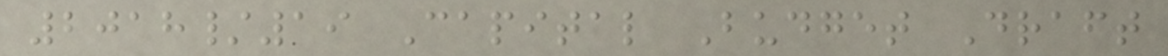2018/19 Capital Budget Draft
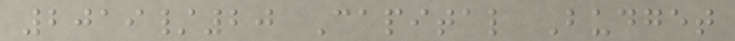2019/20 Capital Budget
